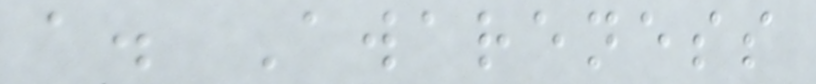a. Awareness
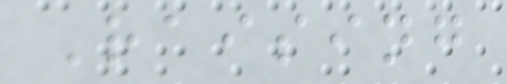Raising
